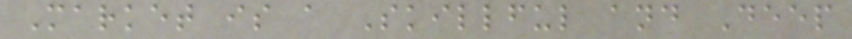Market is a Skillful and Deep
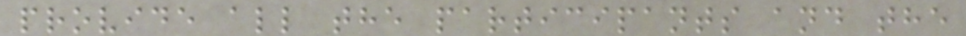provide all the participants and the
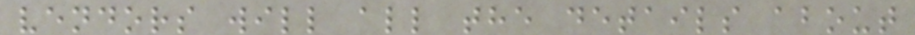vendors will all the details about
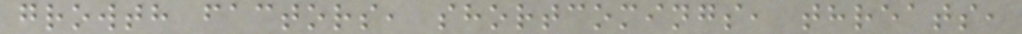growth factors, shortcomings, threats,
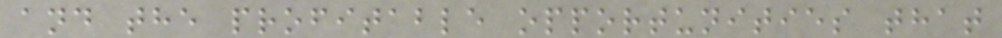and the profitable opportunities that
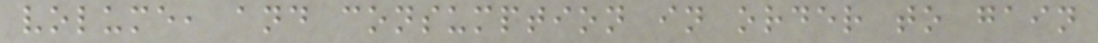volume, and consumption in order to gain
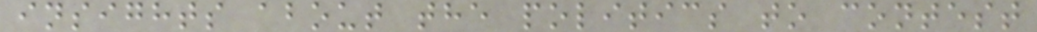insights about the politics to contest
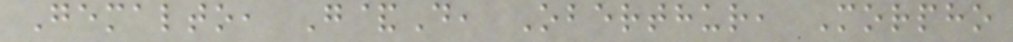Gemalto, G&D, Oberthur, Morpho
